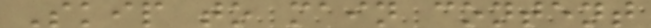Skip to main content
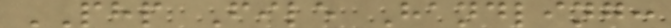PHP File Handling:
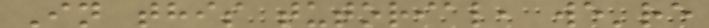In this tutorial, we're
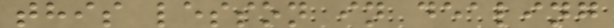this lesson in dealing
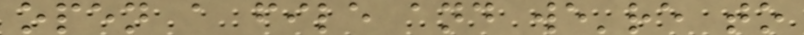open a file and we're to
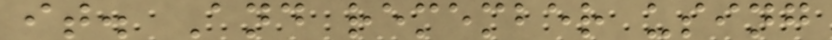it. And remember using
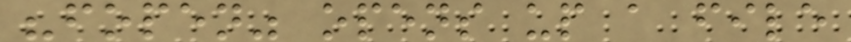"fopen" opens up a file
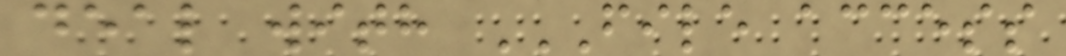deal with FILE ACCESS
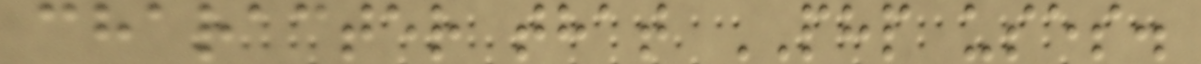character that PHP uses.
